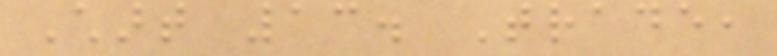Chart 13. Trade,
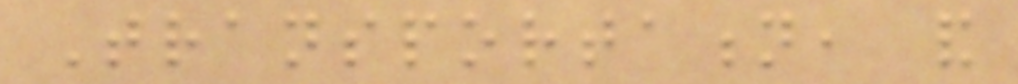Transportation, and
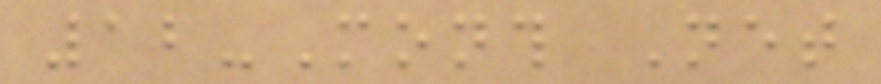12-Month Net
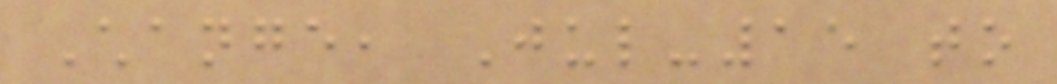Change, Jul-15 to
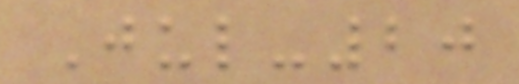Jul-20
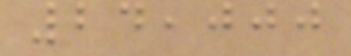24,000
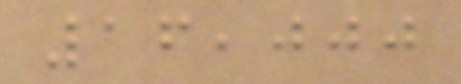16,000
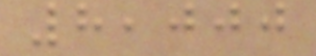8,000
